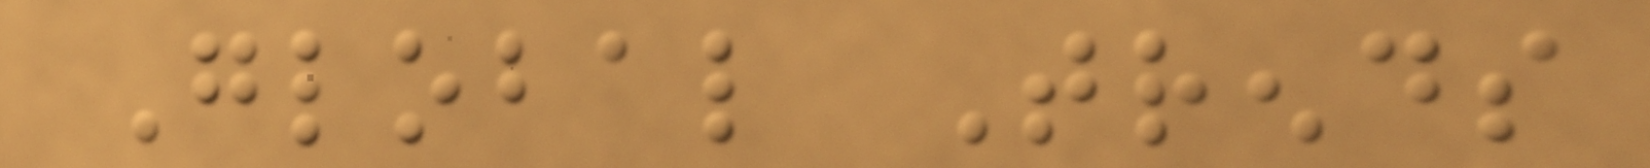Global Trends
